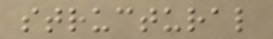structural
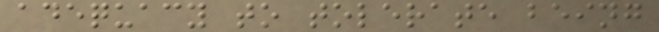adequacy to tolerate being
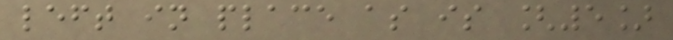left in place as is [5]
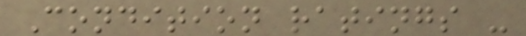Condition ratings -
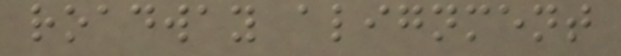roadway alignment
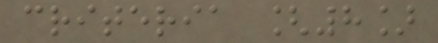criteria [8]
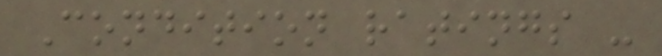Condition ratings -
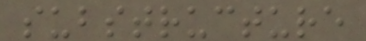substructure
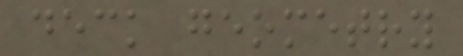deck geometry
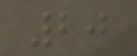20
